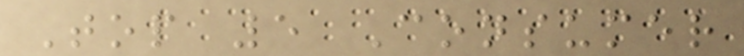Top 5 Consumer
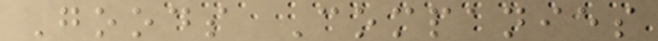Goods Companies
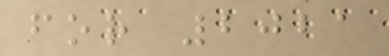for 2021
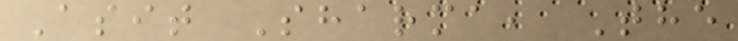Asit Sharma, The
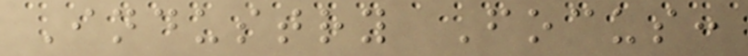Industry Focus:
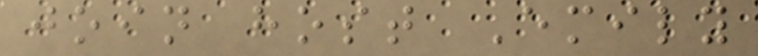join host Emily
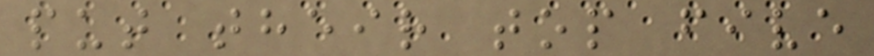put their top five
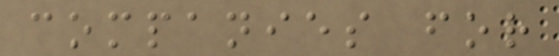companies for
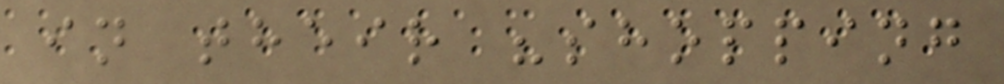in their "shopping
